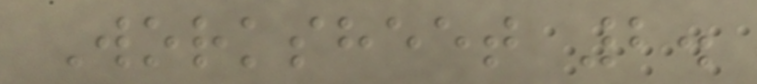Worksheet 2.
